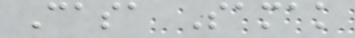Casa Samak
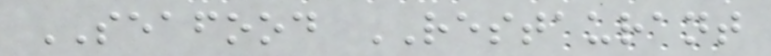SEAFOOD RESTAURANT
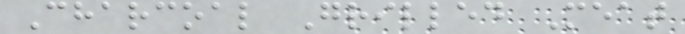Charcoal Grilled Meat
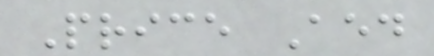Price Aed
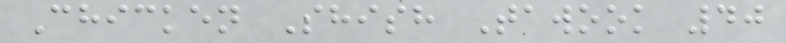Chicken Shish Tawook 40
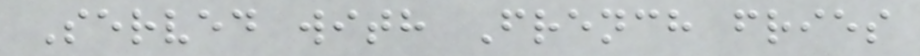Served with French fries
